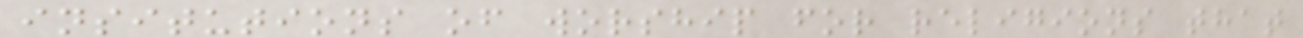insitutions of worship for religions that
